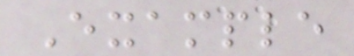Example
